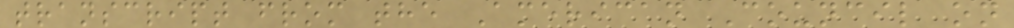transcript from the American Council on
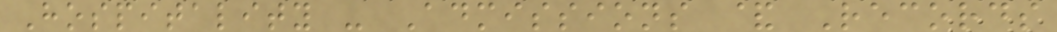Hospitality - Admissions & Records
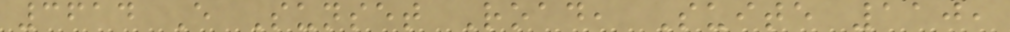3614 E Sunset Road, Suite 110,
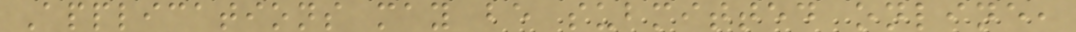Applications may be submitted online,
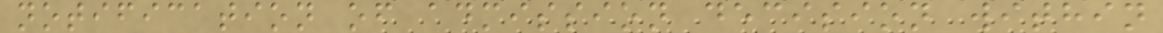notification of admission decision within
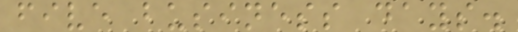five business days.
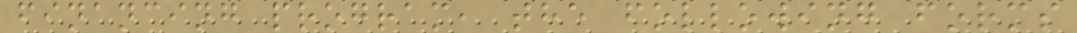financing program, the following forms
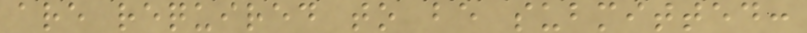are required to be submitted:
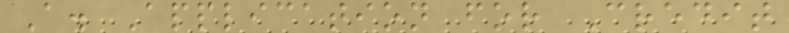A. Application for Credit
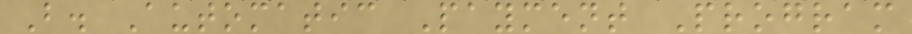B. Automatic Payment Program
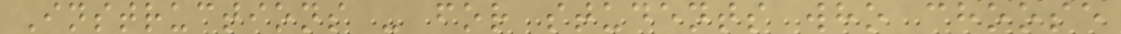Instructions - for students who choose
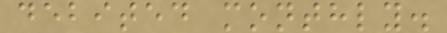debited monthly.
